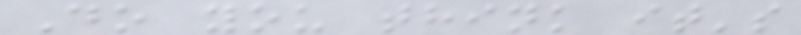Do you think it's
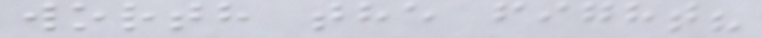worth the fight?
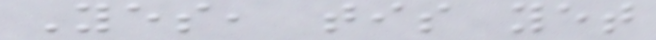Yes, tis yet
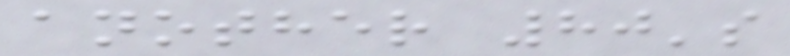another 80's
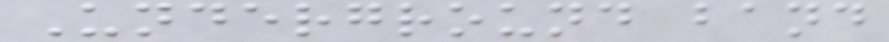Underground band
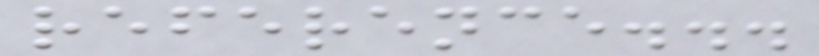reference...
